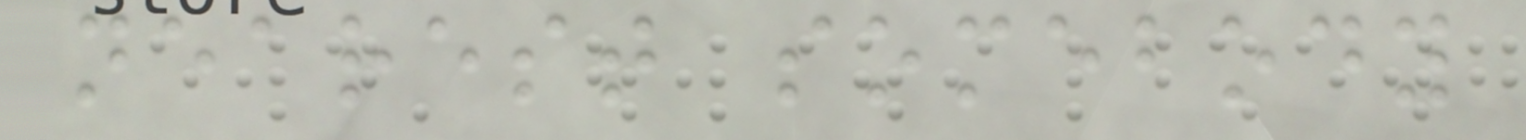nearest somebody
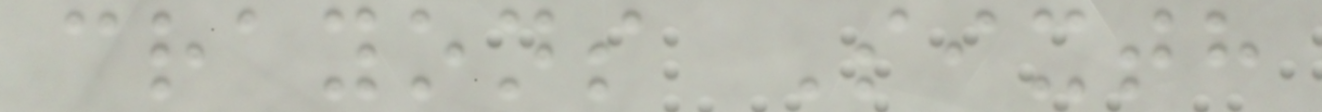crayons Sixth
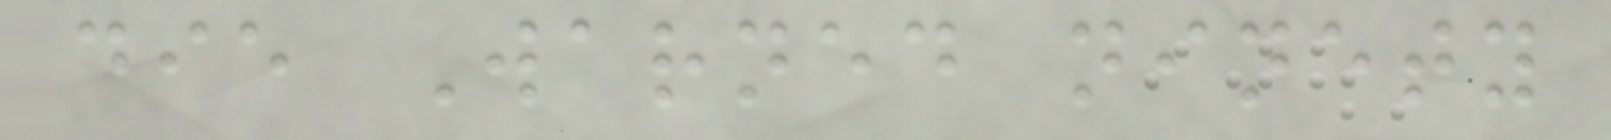die Warned ninety
